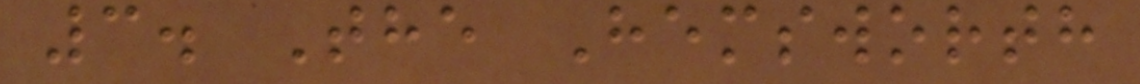3. The Hemsworth
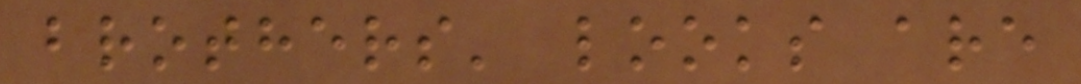brothers' looks are
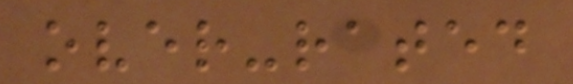over-rated
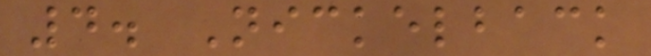4. Nickelback
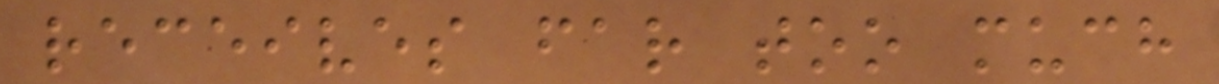receives far too much
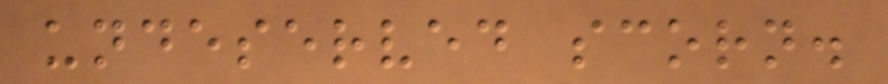undeserved scorn.
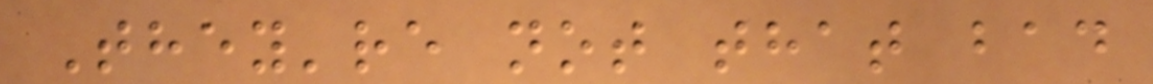They're not that bad
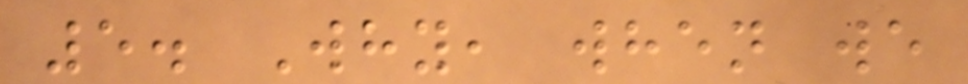5. Why, when we
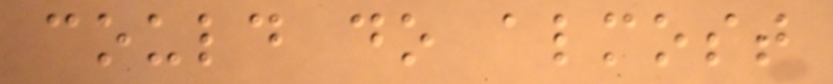could do almost
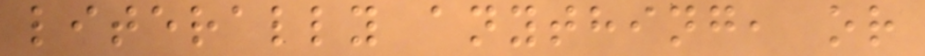literally anything, or
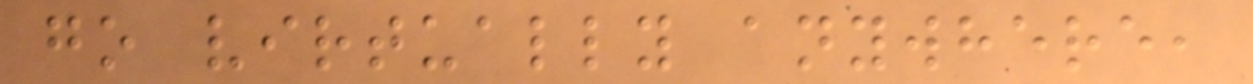go virtually anywhere,
